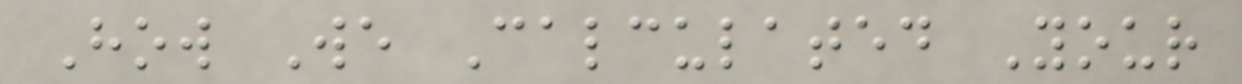How We Calculated Your
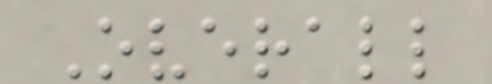Overall
